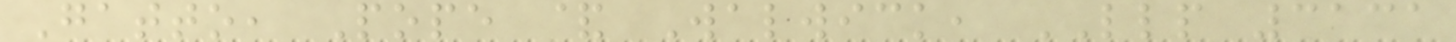Gatto, Pope & Walwick, LLP 3131
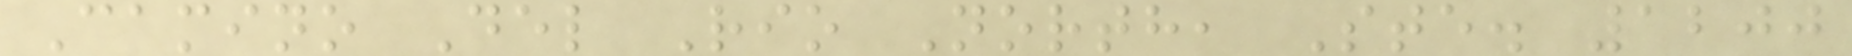Camino Del Rio North, Ste. 1200
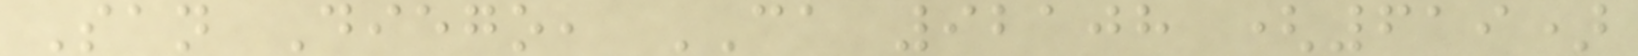San Diego, CA 92108 (619)
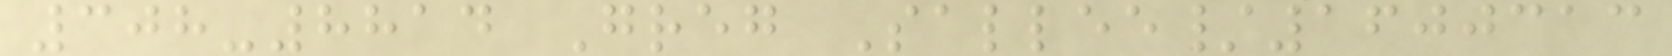308-8814 Greg Sallee/1600313
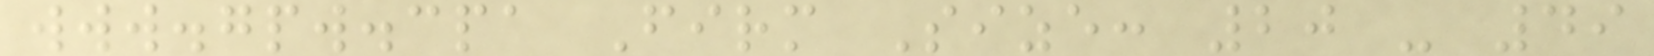www.gpw.cpa Firm Size: 20 - 49
